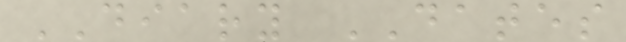DIARY DATES
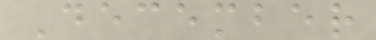December
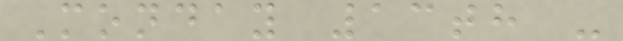Monday 13th -
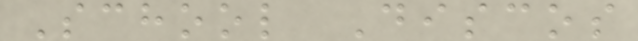School Discos
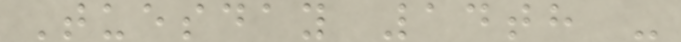Tuesday 14th -
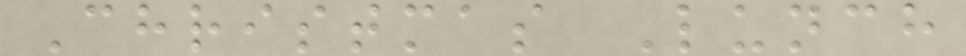Christmas Lunch
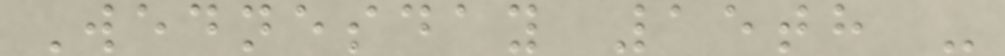Wednesday 15th -
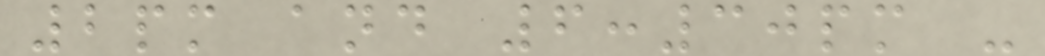2pm and 6:30pm -
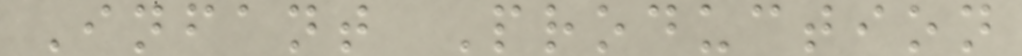Infant Production
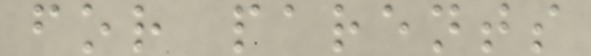for parents
